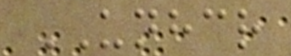UNHCR
